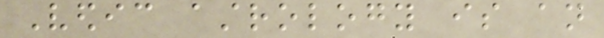Vedic astrology is an
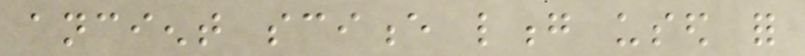ancient science long used for
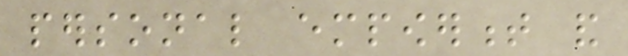personal empowerment and
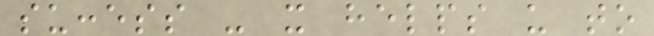success - it helps us to
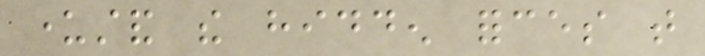understand the hidden forces that
